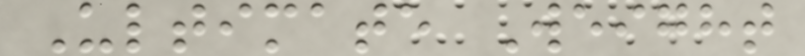Ultimate Weight
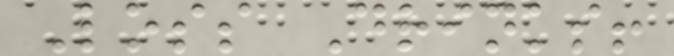Loss Drinks!
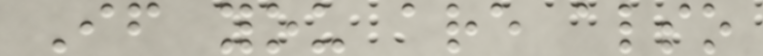If you are also
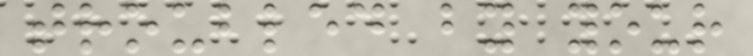troubled by your
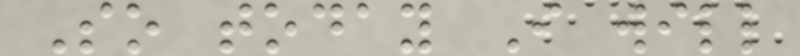So today I will
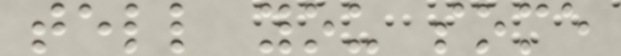tell you some
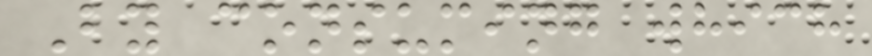By consuming which
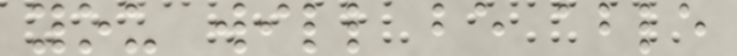you will be able
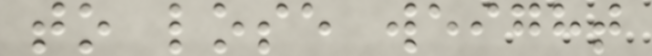to lose weight
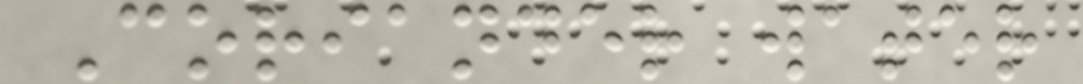Coriander water
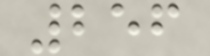256
